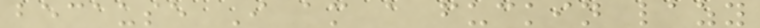because I am a fuckin lazy
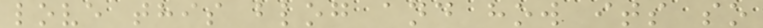love this blog and how its so
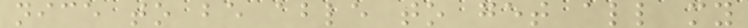nice to be able to get all my
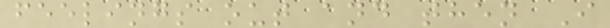feelings out and then I
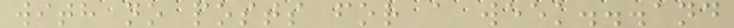with no posts for a week...and
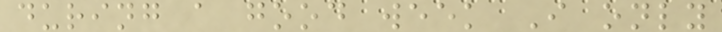during a good week I only
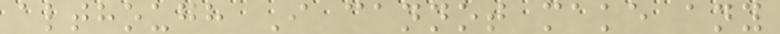although I cannot make any
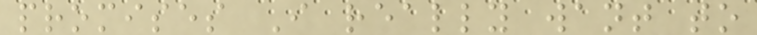promises I really want to
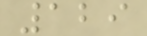129
